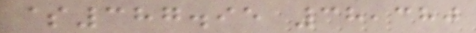$387.95 38,380
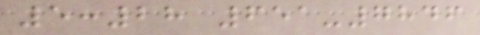5:28 651-7846
